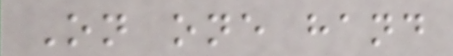On one hand
